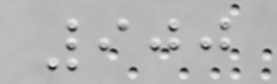900
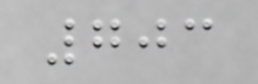703
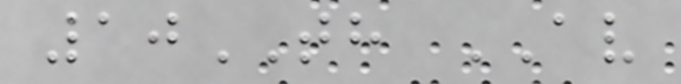10TH AV
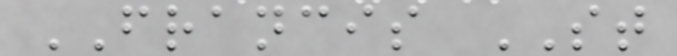FRANCIS ST
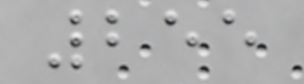255
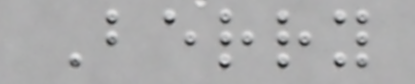Berry
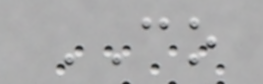CO
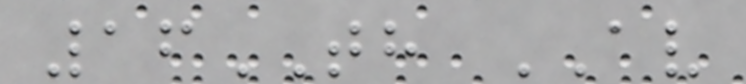16TH AV
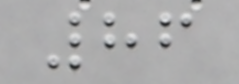86
